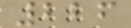226
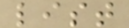list
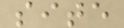site
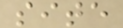site
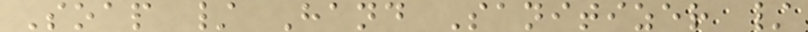Soap / Hand Sanitizer /
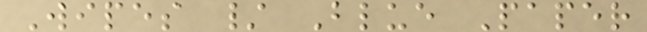Wipes / Blue Paper
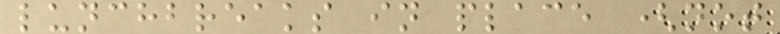lunchbreaks in place (not
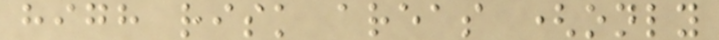high risk areas (only
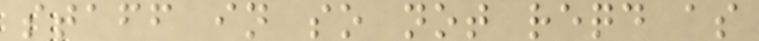staff in so not reqd as
